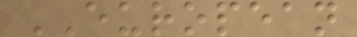EUROPEAN
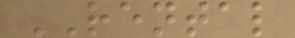RENTAL
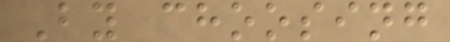By choosing
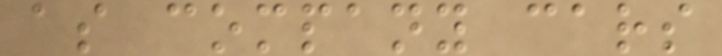as company cars
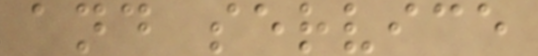and service
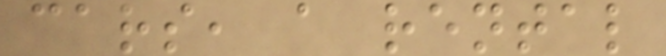cars, a rental
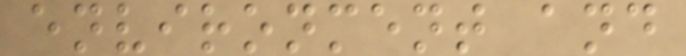environment and
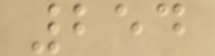254
